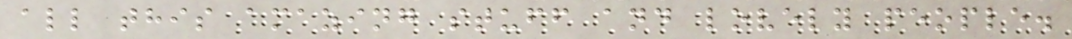all this amazing stuff and lovely people.
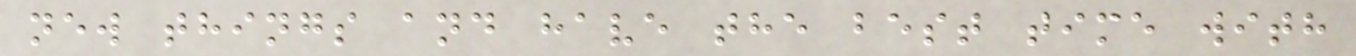new things and have the best time with
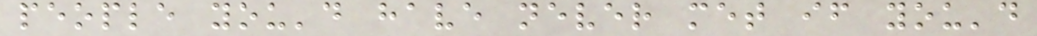people you'd have never met if you'd
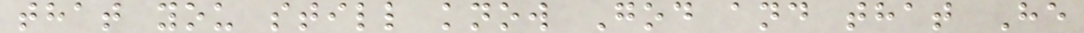that you still know God and that He
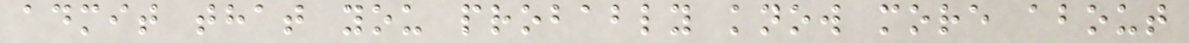admit that you probably know more about
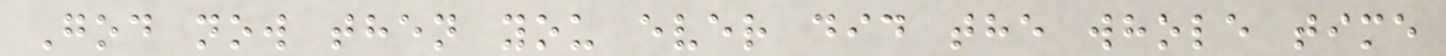God now then you ever did the whole time
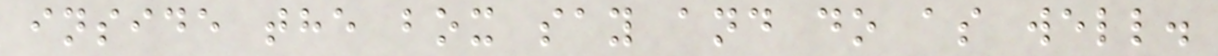inside the box say and do as well.
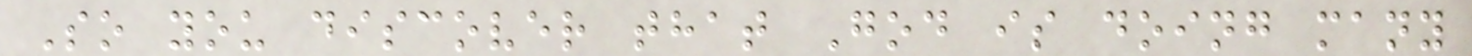So you discover that God is doing many
